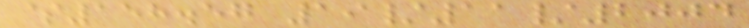$158.57 19/11/2004
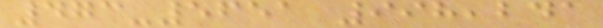473-5651 998,241
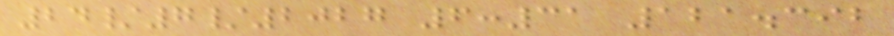24/7/2027 6:31 121.392
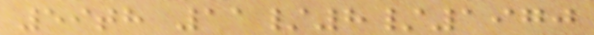59th 11/8/1970
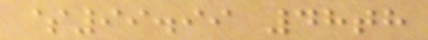$99.99 48th
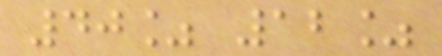40% 12%
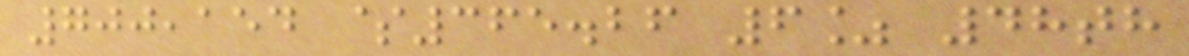700,154 $365.26 6% 48th
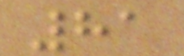81
